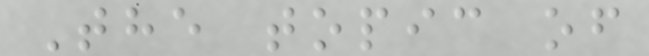The topic of
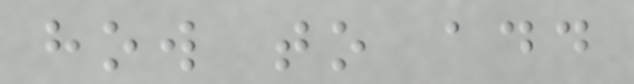how to add
